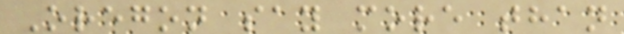Oregon say more than
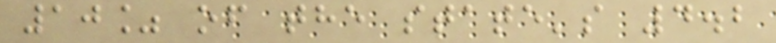10% of the state's 4.2
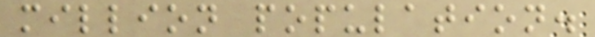million population.
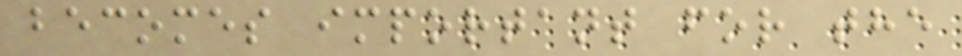becomes important for the
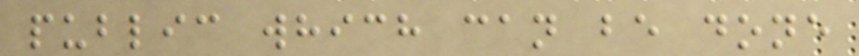public which can be done
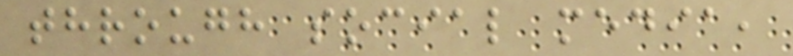through social media,
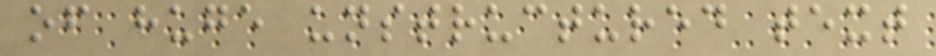of huge unstructured text
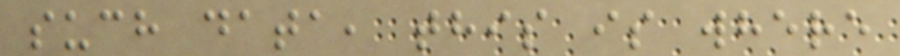such data, this is where
